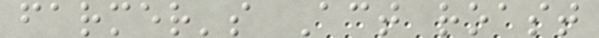farmer's Act roast
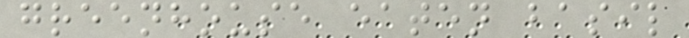greenhouse eaten basil
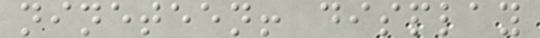nineteen! display
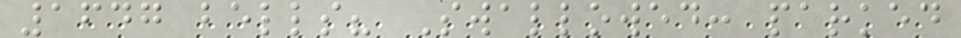1647 bells? Swallowed: parked
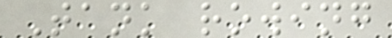Tank rowing
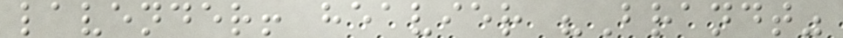lavender! heavier "Brandt"
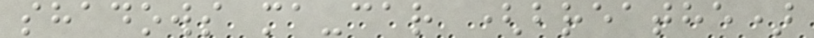shadows ma-car (breathe)
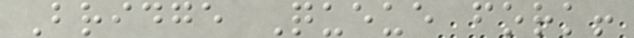Bridge Queue fork!
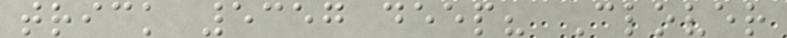trick 5357 deep? Clover
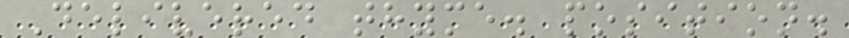Delivered thyme. position.
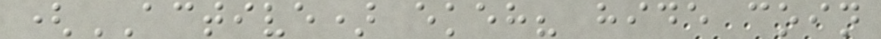(ACTIVE) ekeh? hide coin
